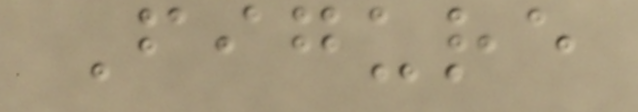Figure
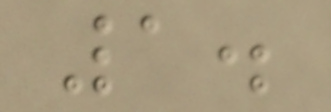1.
